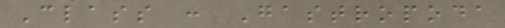Class : Gastropoda
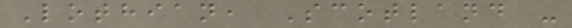Lothian, Scotland -
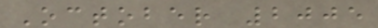October 2005
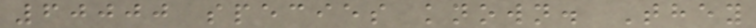60000 species known. They
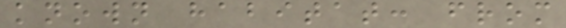known habitat: from
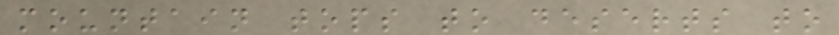mountain tops to deserts to
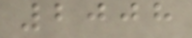2008
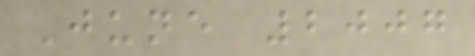June 2007
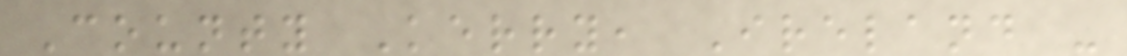County Kerry, Ireland -
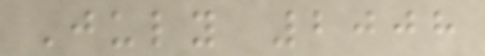July 2008
